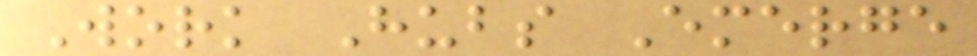Work Hubs Emerge
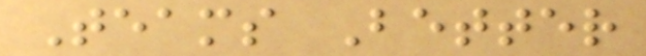Teams Better
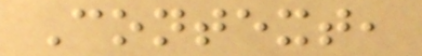Context,
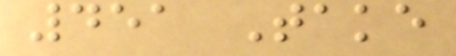451 Take
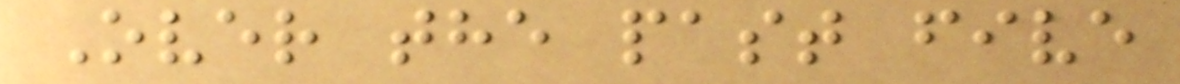Over the past five
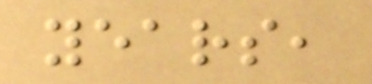years,
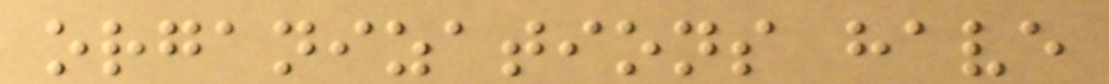organizations have
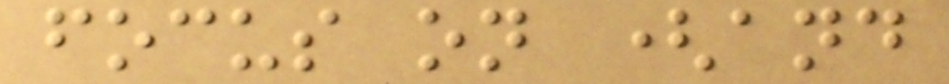focus on (and
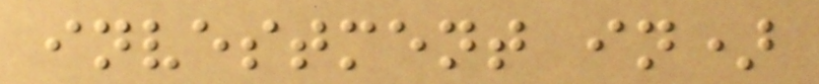investment in)
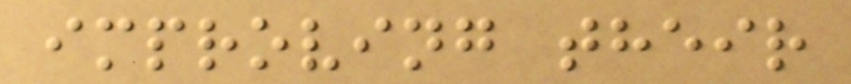improving their
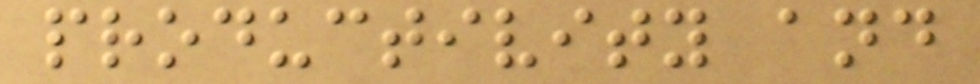productivity and
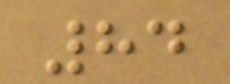84
